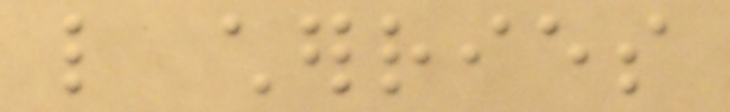like cherries
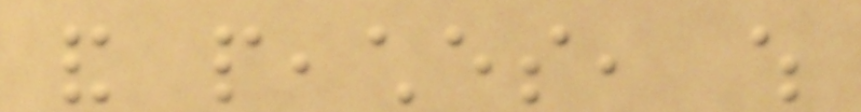and peaches, which
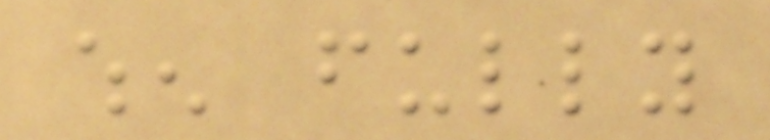when fully
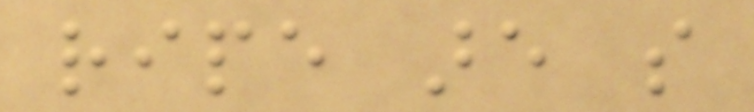ripe are so
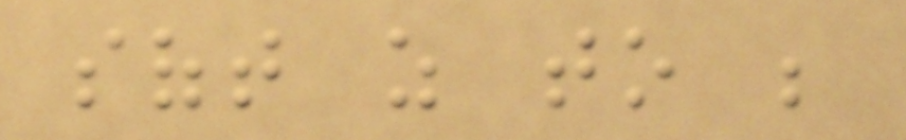soft as to be
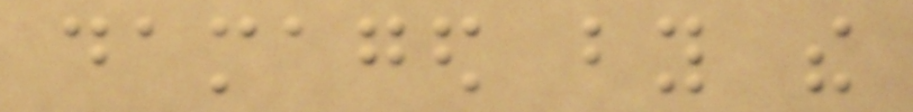damaged by the
